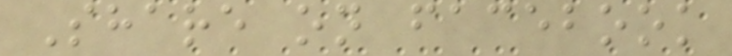Share on facebook
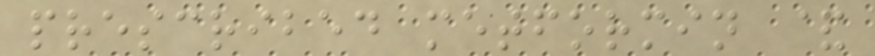prescribed metformin &
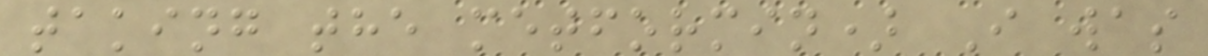taking the metformin) I was
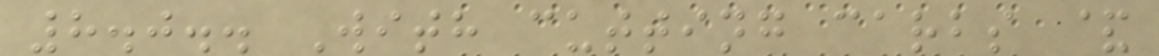8.0.. With cutting carbs &
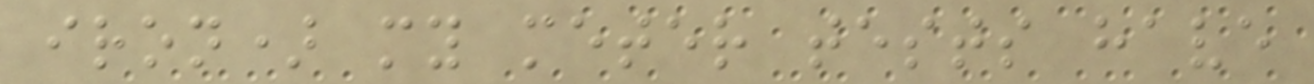iron) my meter tests have
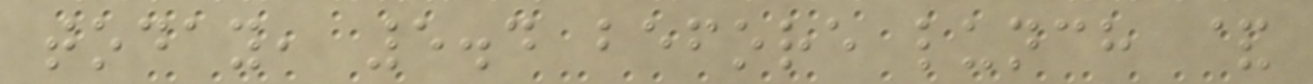today, 5.4 before lunch &
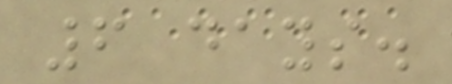6 days.
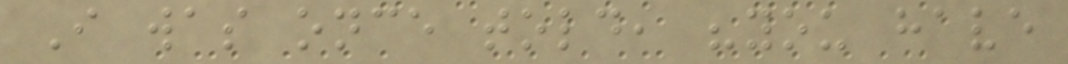I was once told, "you have
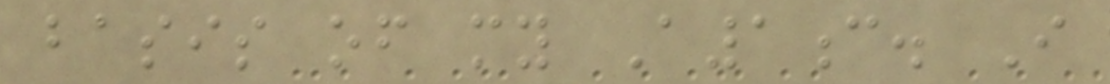basis of my A1c. I
